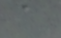a
